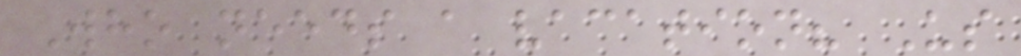Who needs a vacation? Us
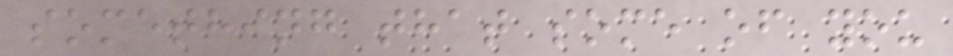something that some of you
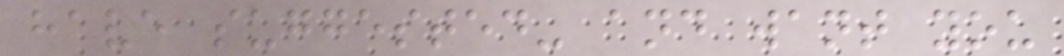have suggested- and want you
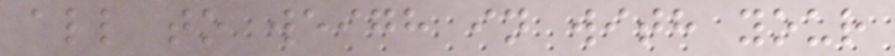all to weigh in with your
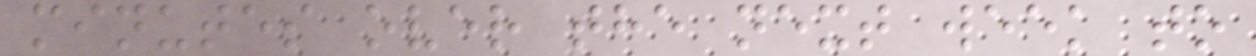minutes over the next week to
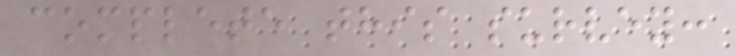complete this survey:
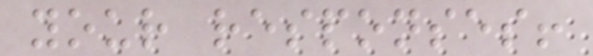your responses!
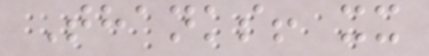Thanks! xx
